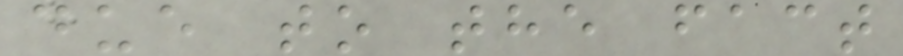due to the fact
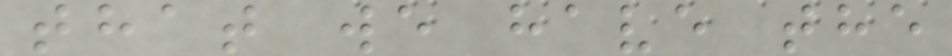that we have the
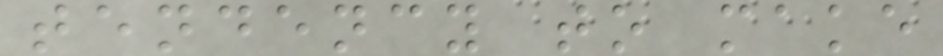tendency to make
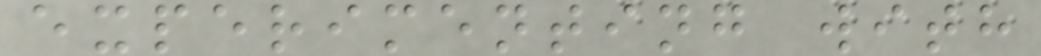experimenting with
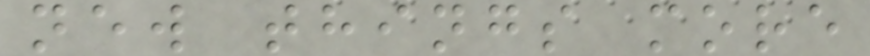new things more
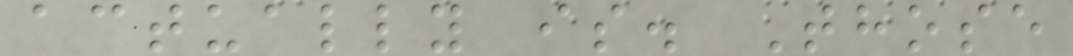actually is. Those
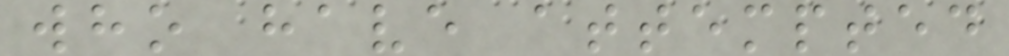who have attempted
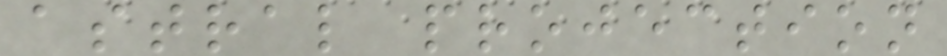astral projection
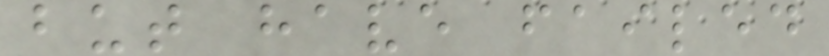but have failed
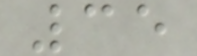35
